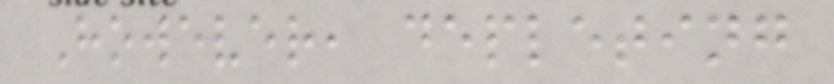However, depleting
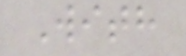With
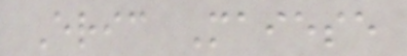Eric Maiese
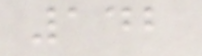142
